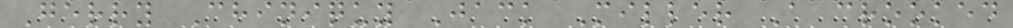Gerry Chiniquy Jack Miller A crooked
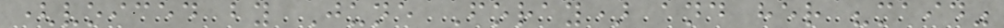(voiced by June Foray) and her "maid"
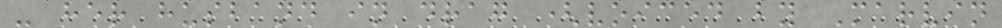- her husband in drag (voiced by Marvin
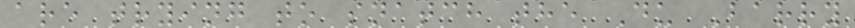are trying to snatch the Du Barry
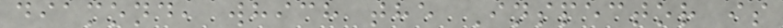diamond, which the Inspector is
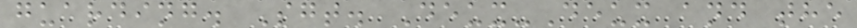guarding. Sgt. Deux-Deux and the
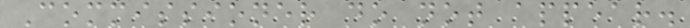Commissioner do not appear.
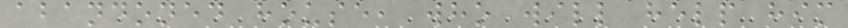abandoned house, who will help him
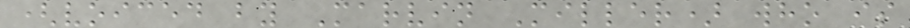(voiced by Marvin Miller) who is
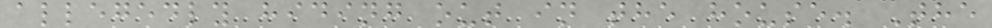allegedly hiding out in the house. The
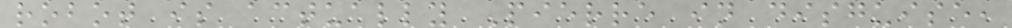robot is actually Pierre in disguise,
